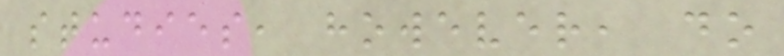studies, however, do
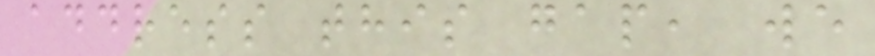address this gap, we
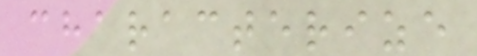characterize
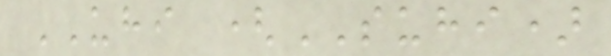UHI (SUHI)
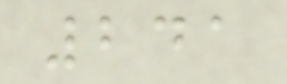241
